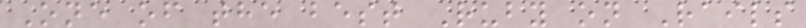One of the best Ruby on Rails
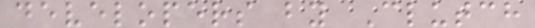developers by Clutch
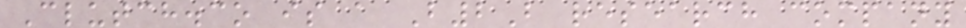Clutch.co is a B2B research company
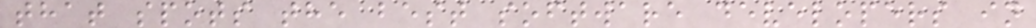that spots the best software developers in
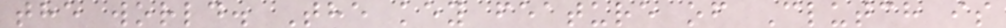the world. The key feature of Clutch is
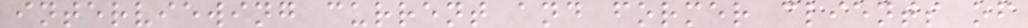interviewing current and former clients of
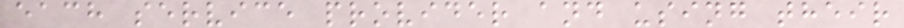each service provider and using their
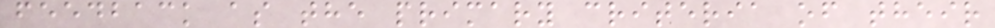feedback as the primary criteria of their
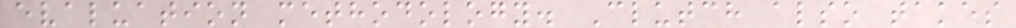evaluation methodology. Clutch also takes
